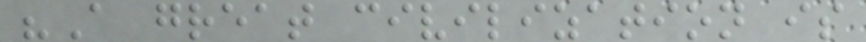"A great civilization is
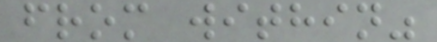from within"
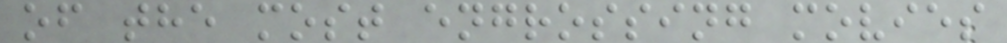of the most engrossing movies
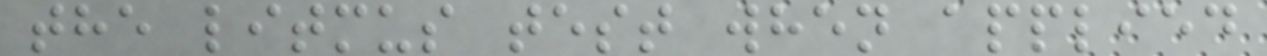the litmus test when applied
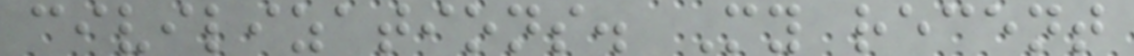civilizations. My recent
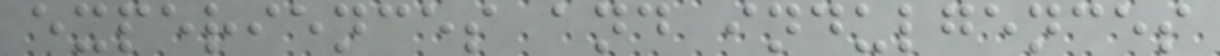experiences and indulgences
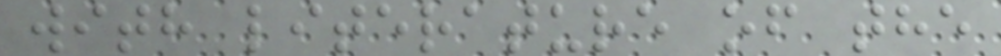with literature of the
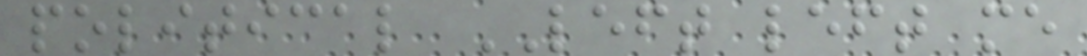political LEFT left me
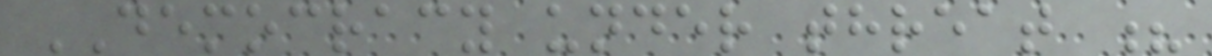DEMOCRACY under threat ?
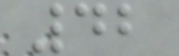42
